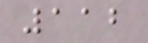112
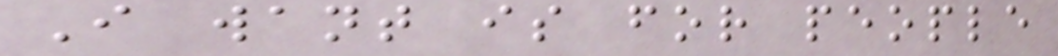I want is for people
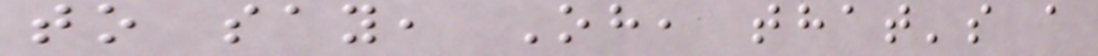to say, Oh, that's a
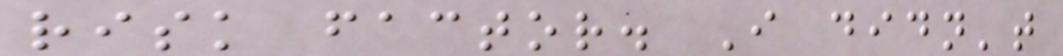risk factor. I didn't
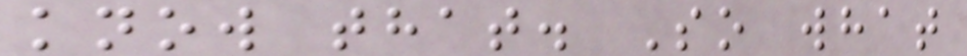know that. So what
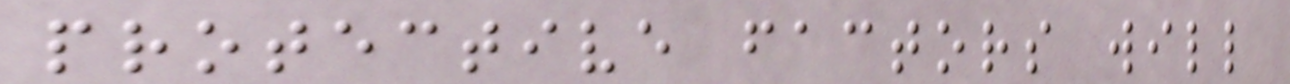protective factors will
